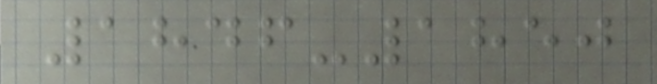1846-1850
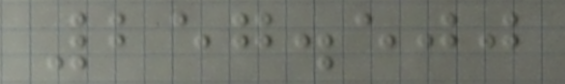257.500
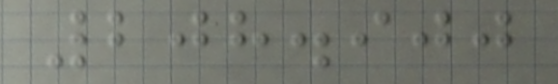208.900
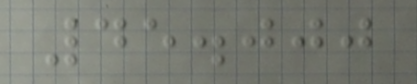45.000
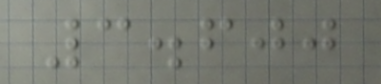3.600
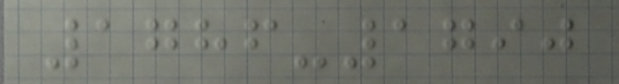1786-1790
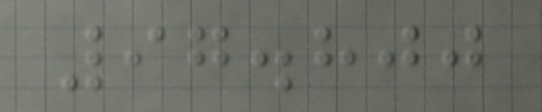97.800
